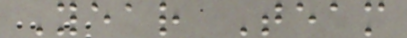Year Team
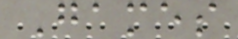Games
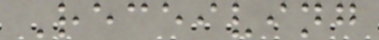Receiving
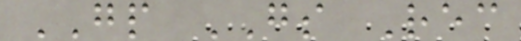GP GS Rec
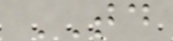TD
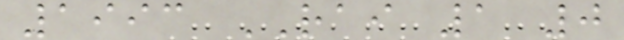1993 RAI 1 0
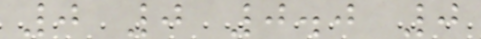0 0 0.0 0
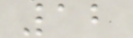12
